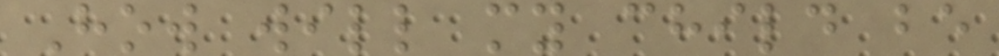How will my child be
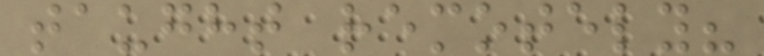taught remotely?
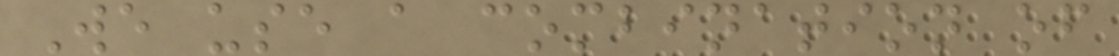We use a combination of
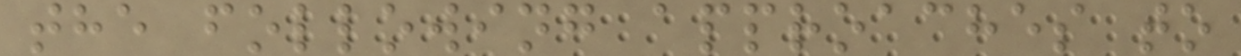the following approaches to
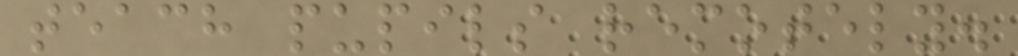teach pupils remotely.
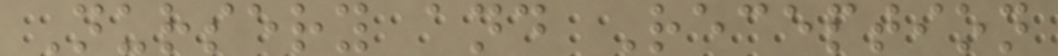Nursery and Reception
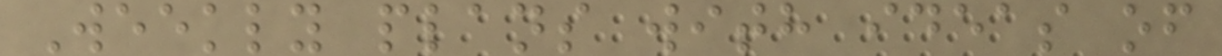Weekly plans with ideas of
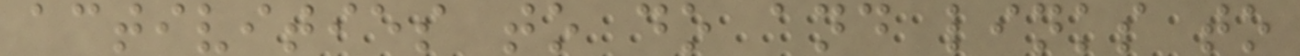activities to do and links to
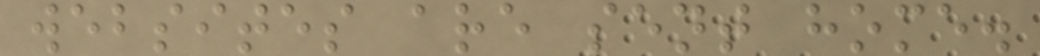websites are sent home.
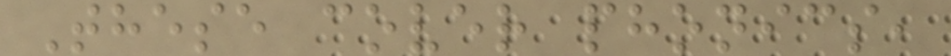These cover phonics,
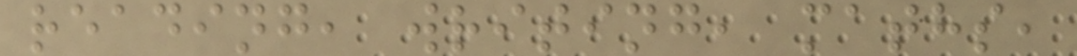reading, writing, maths,
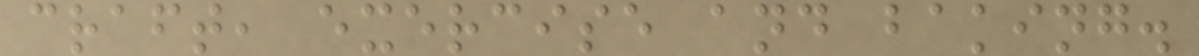craft, exercise and baking.
